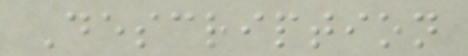Description
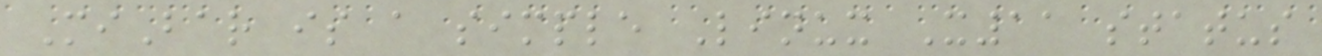MiBar is a simple Linux X11 status
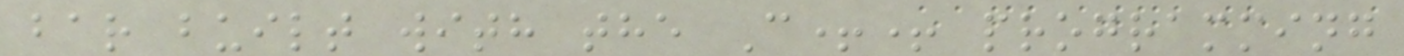bar built with the C++ programming
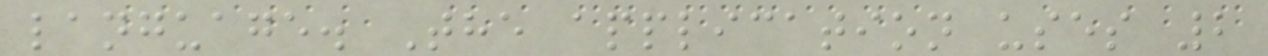language. The application uses 2
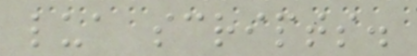lua scripts.
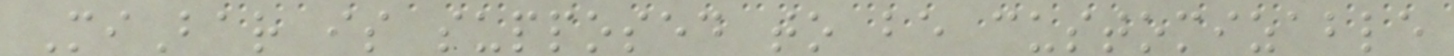MiBar is supposed to be customizable
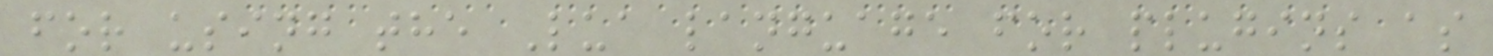for using the Lua language for plugins as
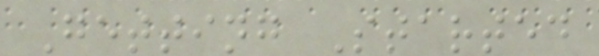Getting Started
